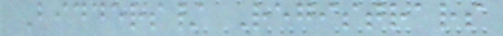Bidders/ Registrars
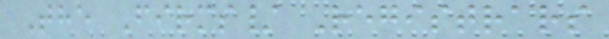The Firms/ Registrars
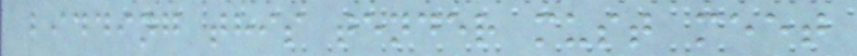bidding this tender must meet
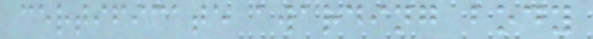certificate awarding body
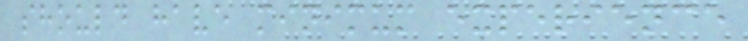should have minimum experience
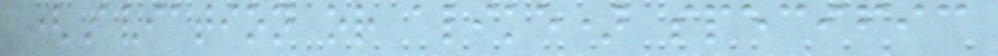(Aviation or alike) specific
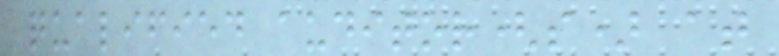qualified auditor(s) at
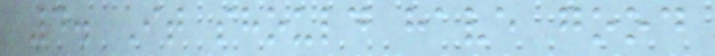4. It should have good
